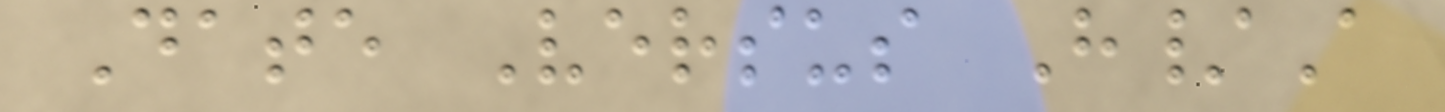Date Versus H/A
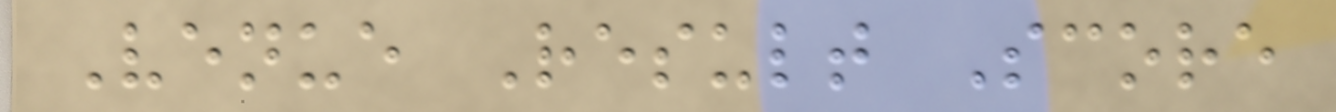Venue Result Score
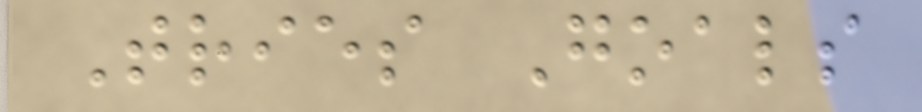Tries Goals
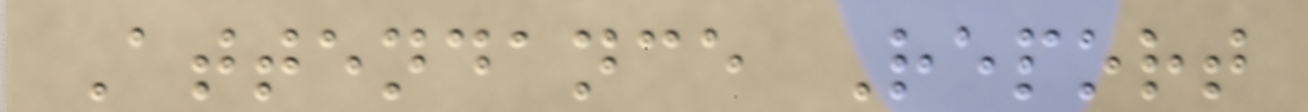Attendance Report
